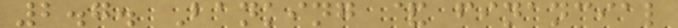2.7. Banking & financial
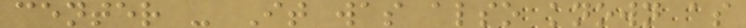center - It was also known as
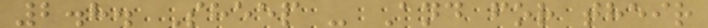2.8. Sheep - And for their
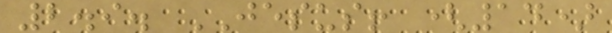2.9. JESUS! (14)
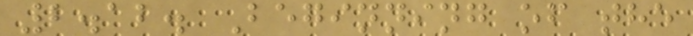2.12. Beginning of the
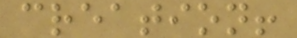creation!
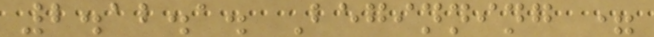2.12.1. Beginning =
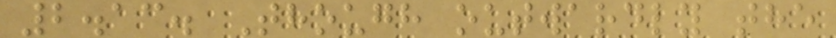2.13. Though outwardly the
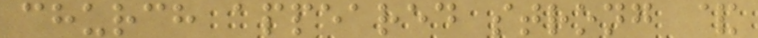church appeared strong &
